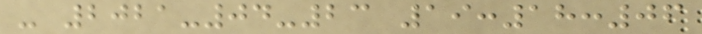- 2021-04-23 19:18:06
